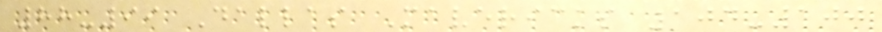88-99 Dallas Mavericks 104-100
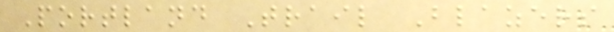Portland Trail Blazers
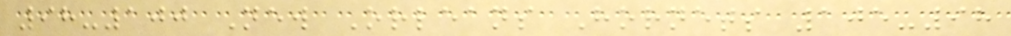98-100 New Orleans Hornets 105-98
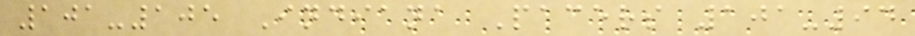101-105 Indiana Pacers 101-94
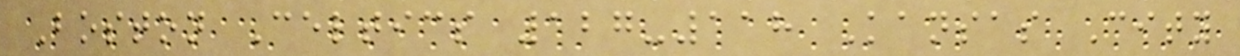Boston Celtics 127-118 Kansas City
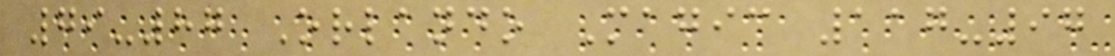79-87 Orlando Magic 117-97
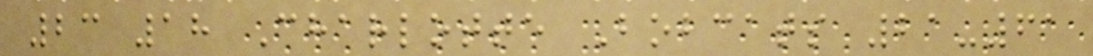23 18 Charlotte Bobcats 21-61
